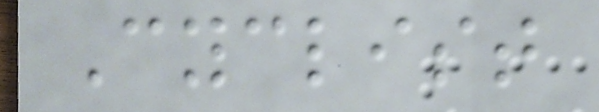Cyclist
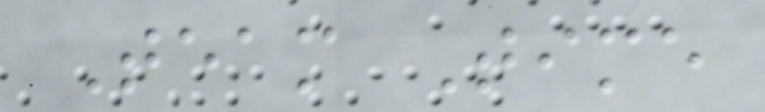Team Time
